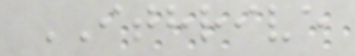ITHRIVE
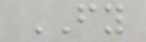FY
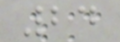24
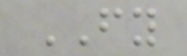FY
